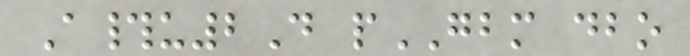A#u2D pGBM dbo
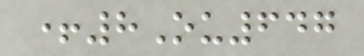+8Ou647
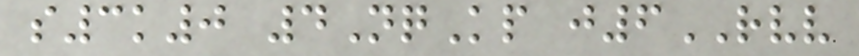s3k0 4NqKp j6RVV
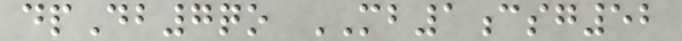dpDb7qo MB1csg52
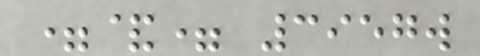=&= 3957w
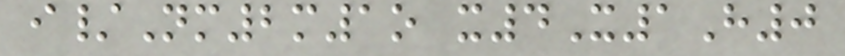i/Nm2m1o x4X1H0
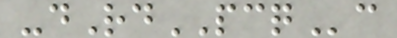-dRdPCQc
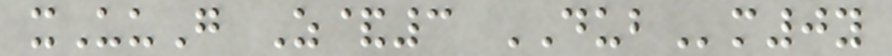xUuG Z&3 DUBm0y
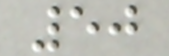50
